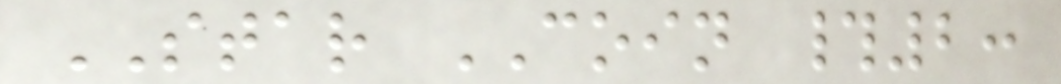STAR COIN #2:
